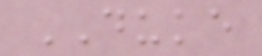DUKE
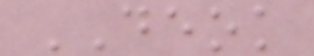DEOK
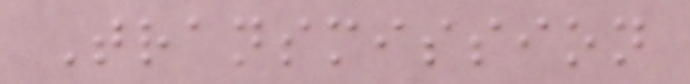Transmission
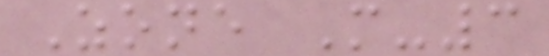Zone M-3
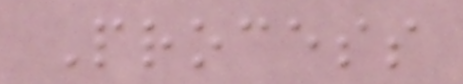Process
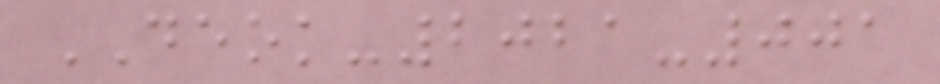DEOK-2021-001
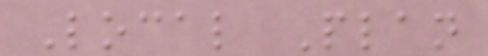Local Plan
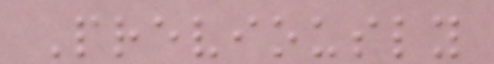Previously
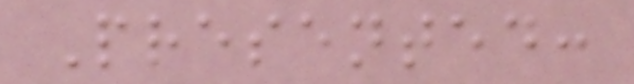Presented:
